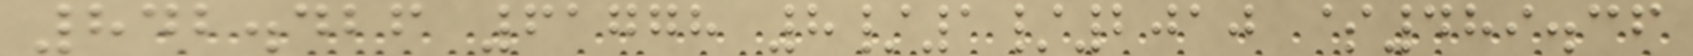842.426 61778 8/1/2010 $489.36
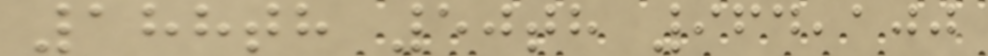188th 50th 964,100
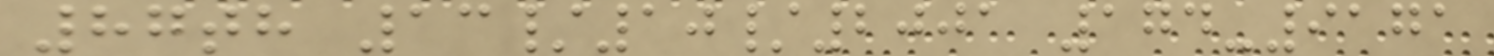87th 13/10/2001 174-9171
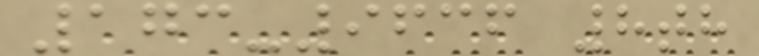173-9636 8th
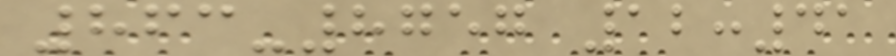863-8757 12:41
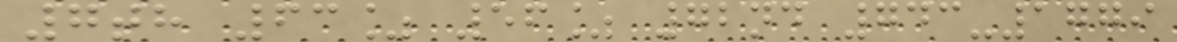7th 63% 56% 72nd 743-1779
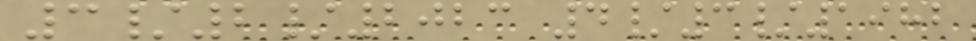3/2/2023 4/3/1982
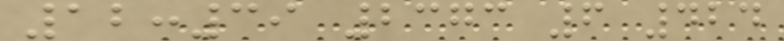12:39 2373 6 424
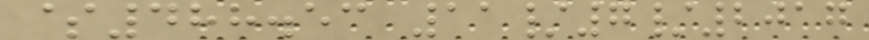$488.53 11/7/2017
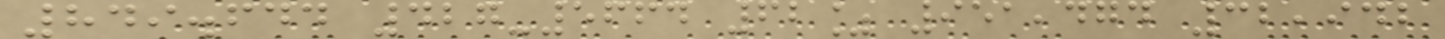849.644 427-5664 62% 951,474 32,942
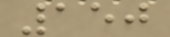150
